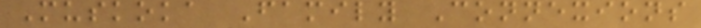Muskoka Family Connexions
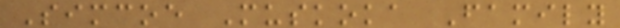Simcoe Muskoka Family
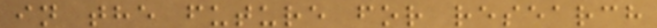in the future for research
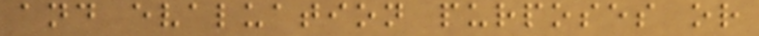and evaluation purposes or
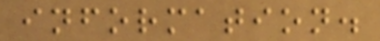information.
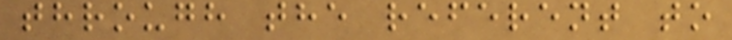through the referent to
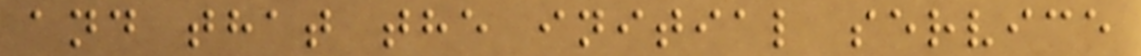and that the initial service
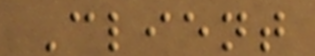Client
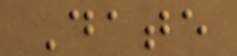Date
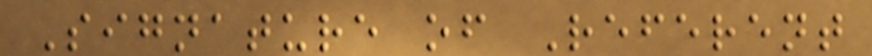Signature of Referent
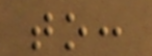to:
